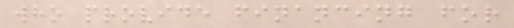who provide financing for
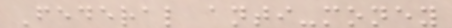Federal anti-money
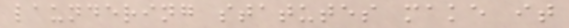laundering statutes make it
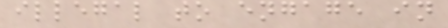illegal to engage in
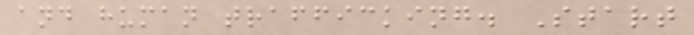and human trafficking. Start
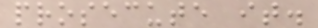prosecute it.
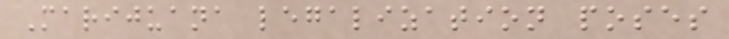Marijuana legalization poses
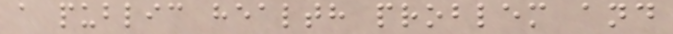a public health problem and
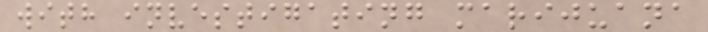with investigating marijuana
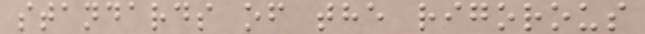standards of the rigorous
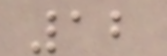12
